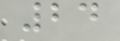24
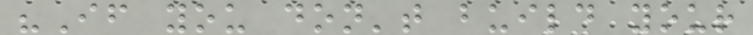"If you don't build your
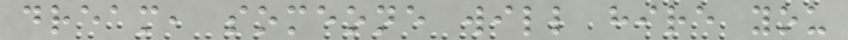dream, someone will hire you
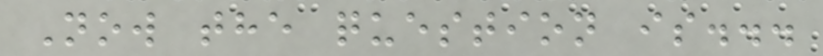Now the question is...
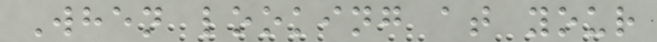When looking at your
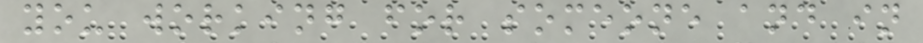you working for someone and in
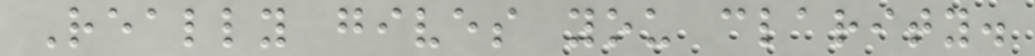Really gives you clarity.
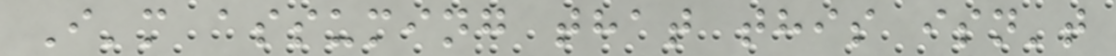I'm assuming that this isn't
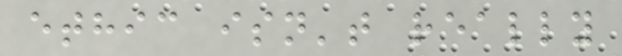ethic isn't really
